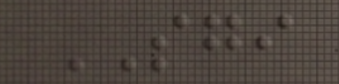SGI
